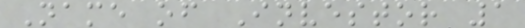Name of Investor 1
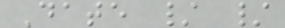Date / /
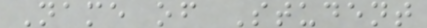Name of Student
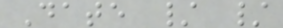Date / /
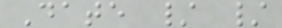Date / /
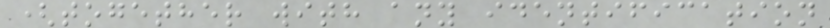(together with any identification
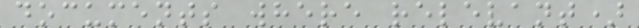documents where relevant)
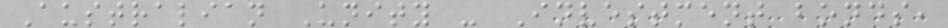Australian Unity - Investment bonds,
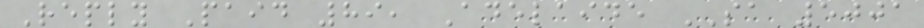Reply Paid 89, Adelaide SA 5001
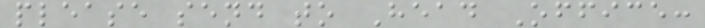please send to Head Office:
